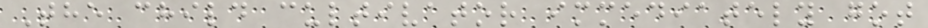The child cultivator immediately got
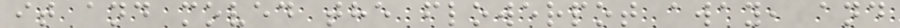it and moved the flowerpot away, and
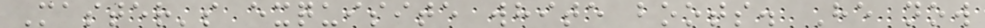Master's exquisite white boots. He now
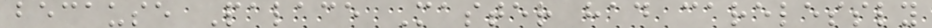because Palace Master had carelessly
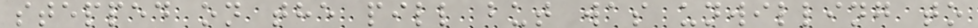stepped on the pill but was unwilling to
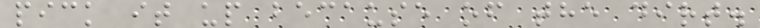pick it up because of the dirt.
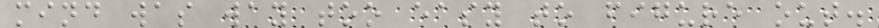mind was way too easy to figure out.
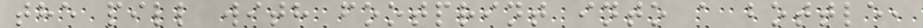the pill with footprint into a bottle,
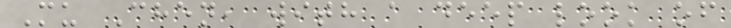Mu Chen, with a deep look of
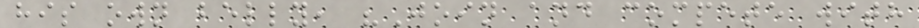his own belly, "Join and compete with
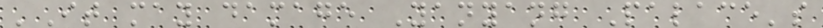'It may damage Yanyang Palace's
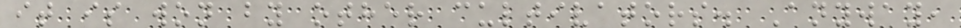it is won by other cultivators. Anyway,
